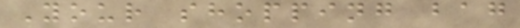Your shopping bag
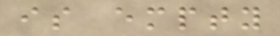is empty
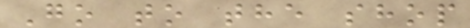Go to the shop
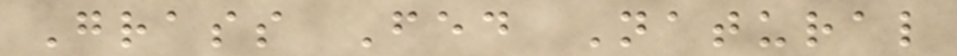Grass Fed Natural
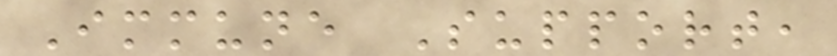Immune Support,
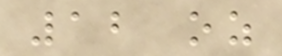12 oz
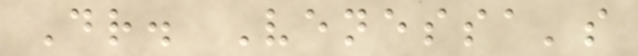Dr. Venessa's
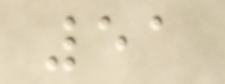51
